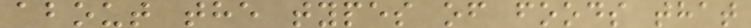about the types of foods that
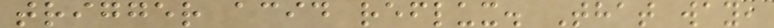trigger acid reflux. That way,
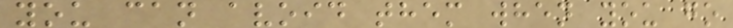you can avoid them when you go
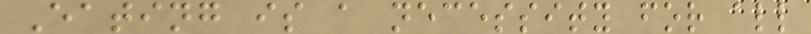Eating is a necessity for all
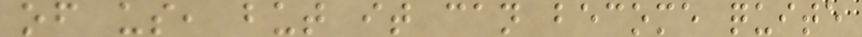of us, but it can become quite
